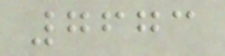7673
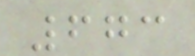673
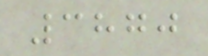3870
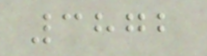3872
